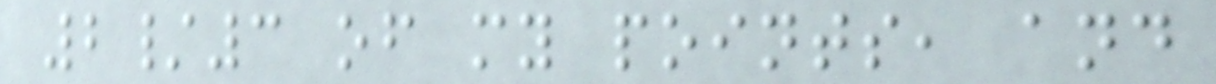2/3 of my points, and
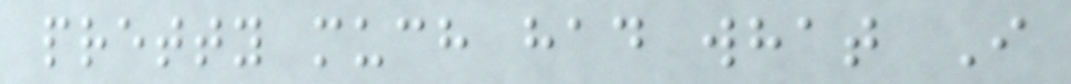pretty much had what I
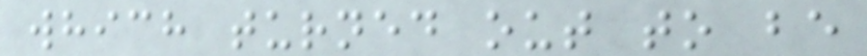which turned out to be
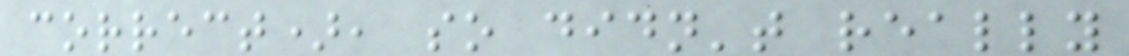correct), so didn't really
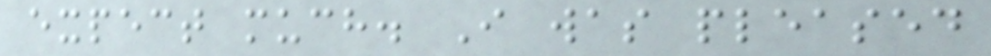expect much. I was pleased
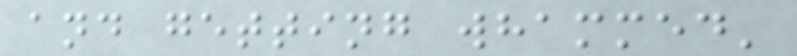and getting whammed'
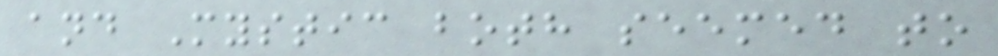and Mystic both seemed to
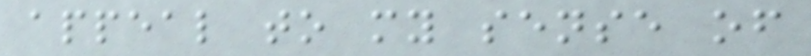appeal to my sense of
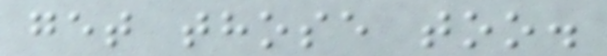get those too.
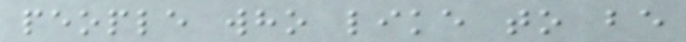people who like to be
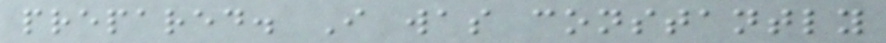prepared. I was constantly
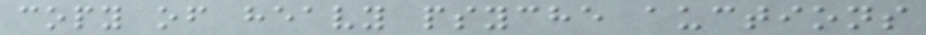copy of heavy psyche auctions
